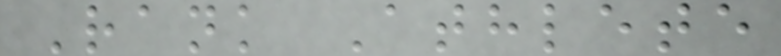Rank Athlete
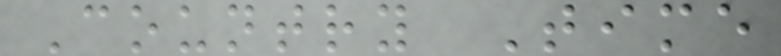Country Time
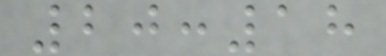20:18
